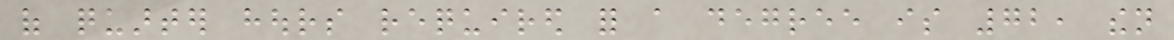of quarter hours required for a degree is 72, then
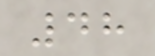48
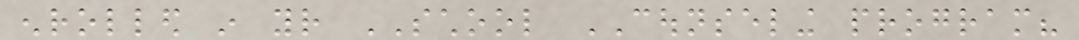enrolled in your SCHOOL COUNSELING program?
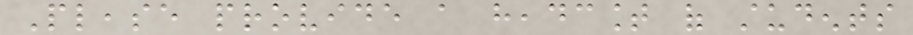Please provide a headcount of students
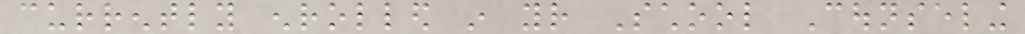currently enrolled in your School Counseling
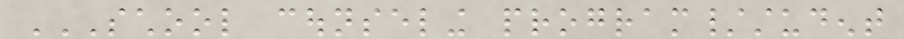SCHOOL COUNSELING PROGRAM/STUDENT
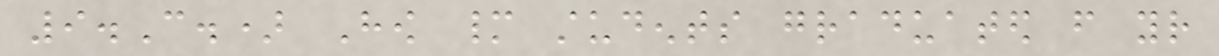9.C.) How many students graduated from your
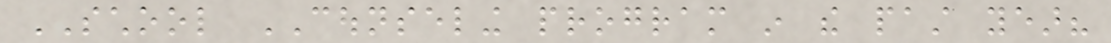SCHOOL COUNSELING program in the past year?
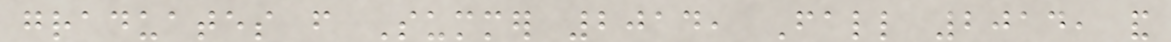graduates from Summer 2014, Fall 2014, and
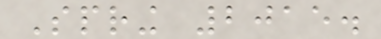Spring 2015.
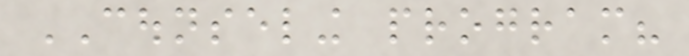COUNSELING program?
